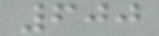600
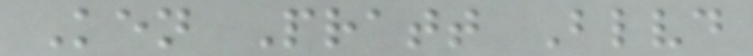Ken Pratt Blvd
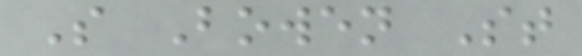S Bowen St
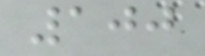100
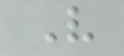V
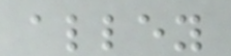alley
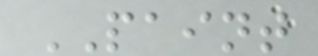PAINT
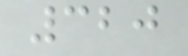320
